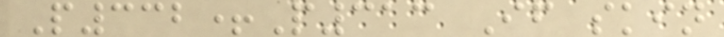P332+P313 If skin
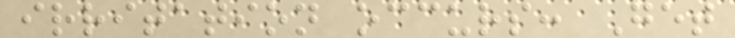irritation occurs: Get
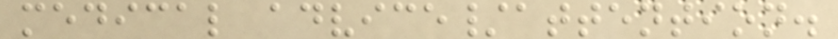medical advice/attention.
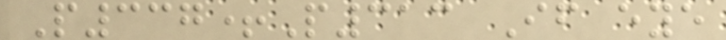P337+P313 If eye
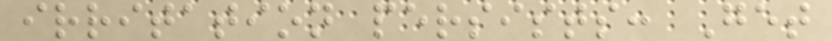irritation persists: Get
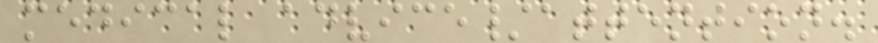medical advice/attention.
